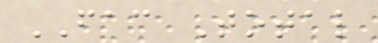FAC Total
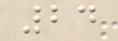24
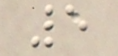5
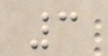3
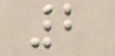2
